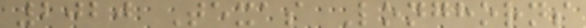2020 Texas Longhorns
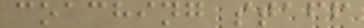coaching staff
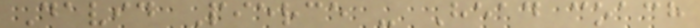David Pierce - Head coach
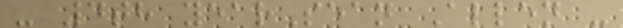- 4th yearSean Allen -
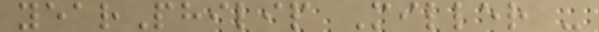yearPhilip Miller -
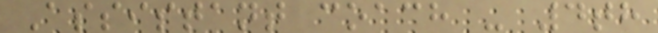Assistant coach - 4th
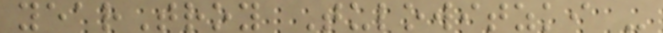yearTroy Tulowitzki -
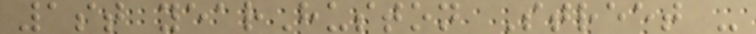1st yearHuston Street -
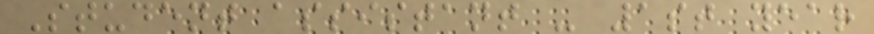Student assistant - 1st year
